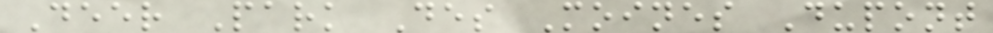Deer Park Des Moines Dupont
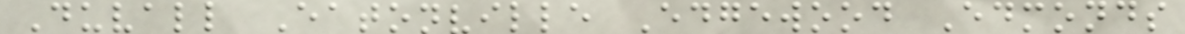Duvall Eatonville Edgewood Edmonds
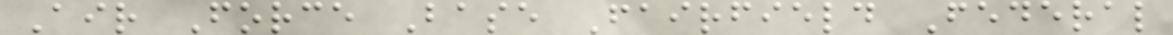Air Force Base Fairfield Federal
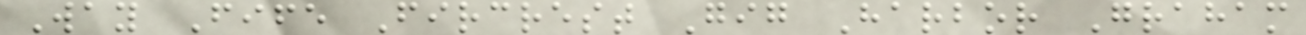Way Fife Fircrest Gig Harbor Graham
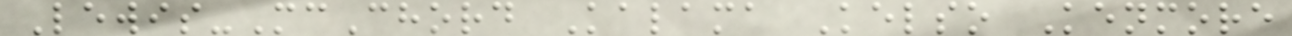Lewis-McChord Kalama Kelso Kenmore
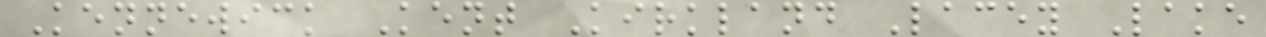Kennewick Kent Kirkland Lacey Lake
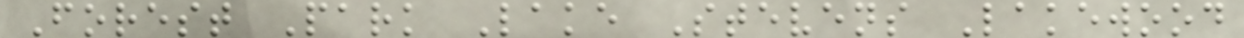Forest Park Lake Stevens Lakewood
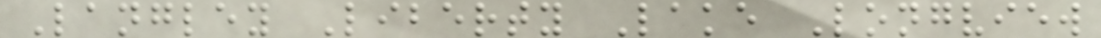Langley Liberty Lake Longview
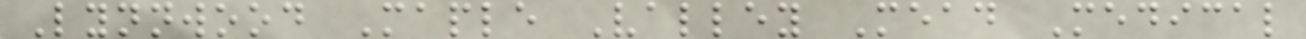Lynnwood Maple Valley Mead Medical
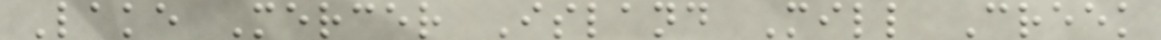Lake Mercer Island Mill Creek
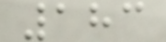183
